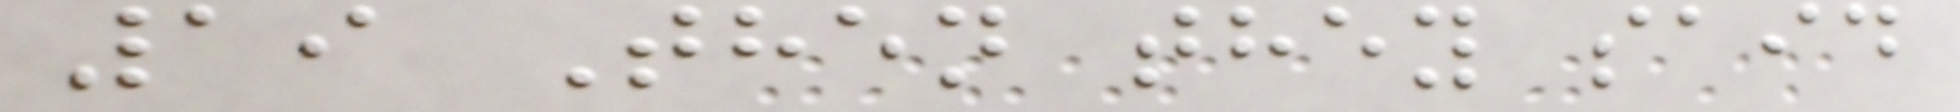19 Then they said
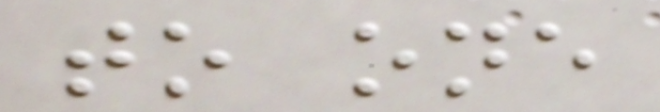to one
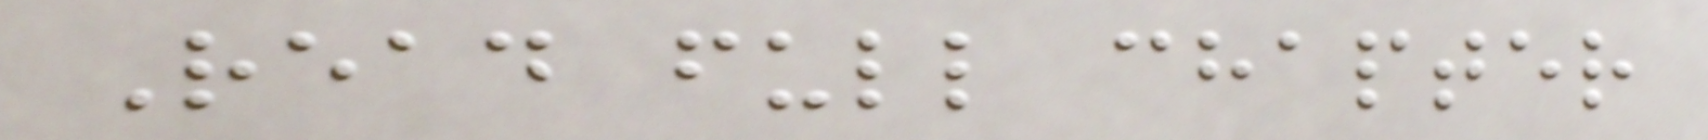Read full chapter
